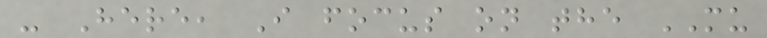- Here, I focus on the MU
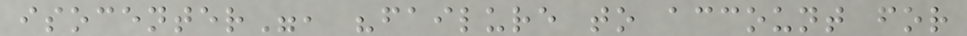isocenter", "failure to account for
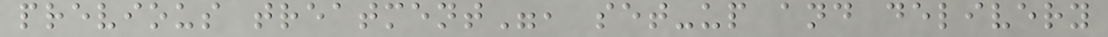previous treatment", set-up and delivery
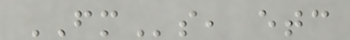FMs, etc
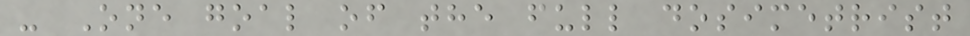- One goal of the full dosimetrist
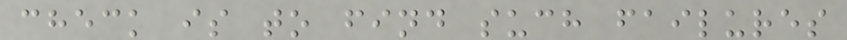check is to find such failures
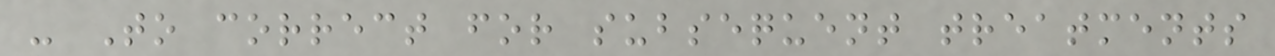- To correct for subsequent treatments
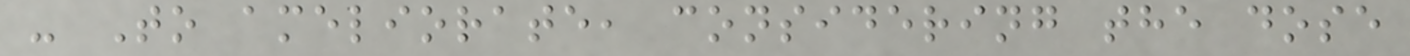- To ameliorate, considering the dose
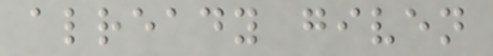already given
